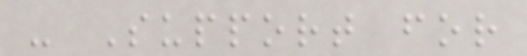- Support for
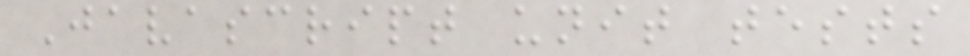Javascript unit tests
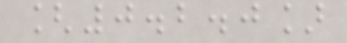[0.2.0]
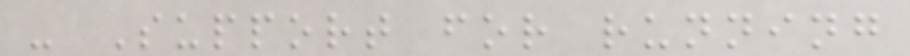- Support for running
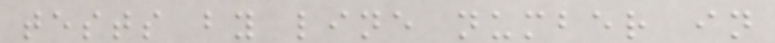tests by line number in
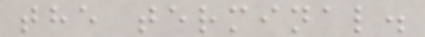the terminal.
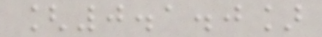[0.1.0]
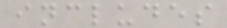includes
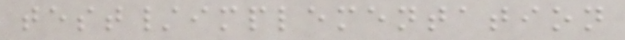test/implementation
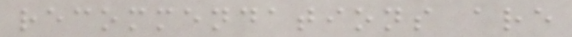recommendations are
